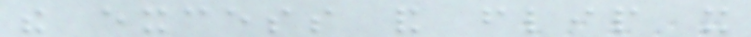the excess and flip it
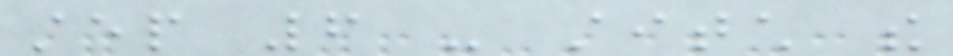step 6 - stitch the
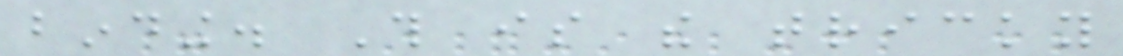binding. This is the tricky
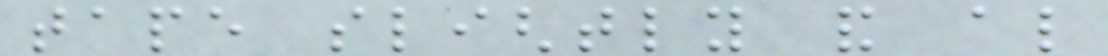tape slightly and also
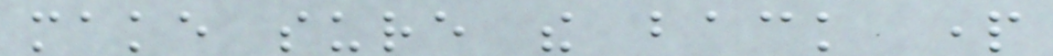make sure the back part
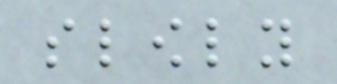slowly
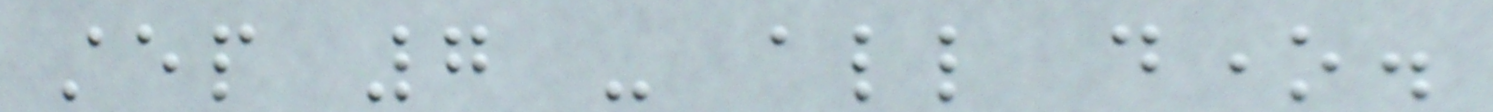step 7 - all done.
